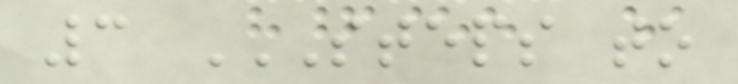3 STEPS TO
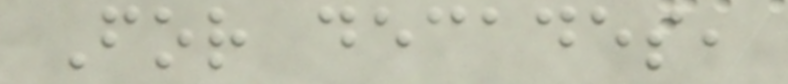For decades,
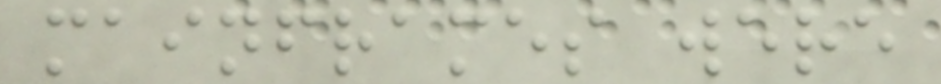mainframes were
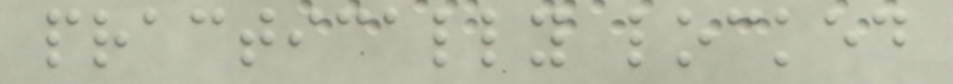practically locked
